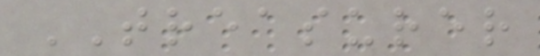TREASURER
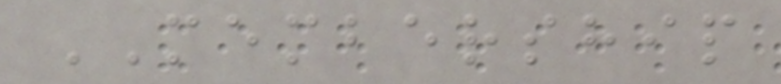MEMBERSHIP
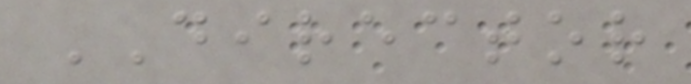DIRECTOR
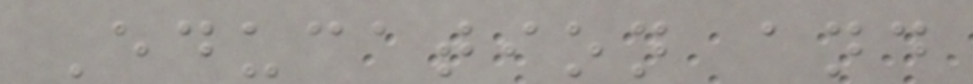Education and
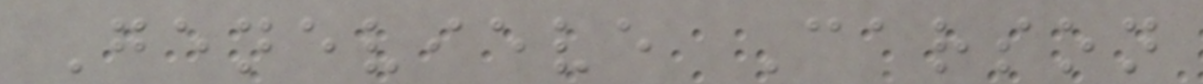Genevieve Carson
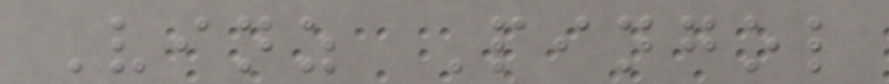Vinz Pingol
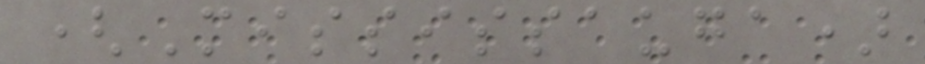(Mississauga)
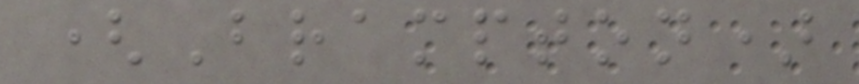(Brampton)
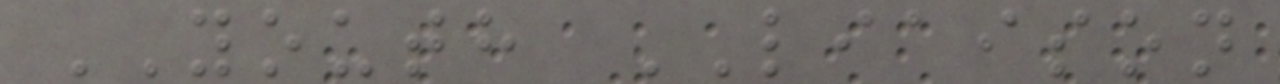YOUTH LIAISON
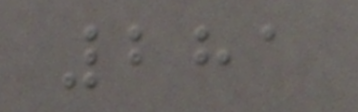281
